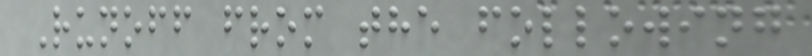Runoff from the following
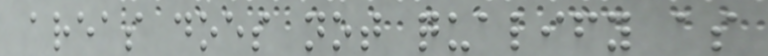areas does not qualify as
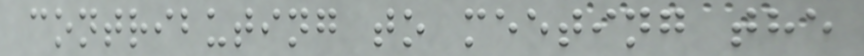contributing to meeting the
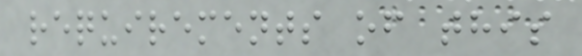requirements of this
